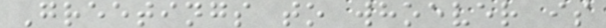Greetings to whoever is
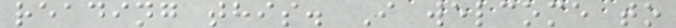reading this. I welcome to
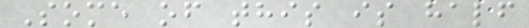Some of this is half
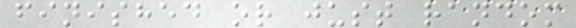finished or just random
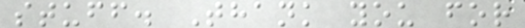stuff. Thank you for
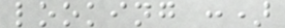looking :)
